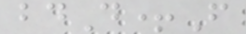bdD+F
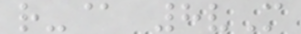r-@ 8vM
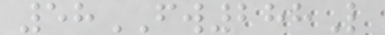58FW288L
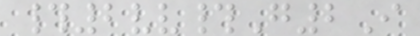#2vv#G2I
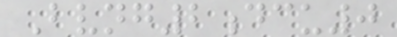Bvng2dcu0
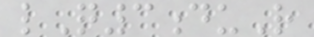lQ3duR
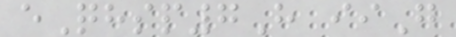eQhsp7H iiG
